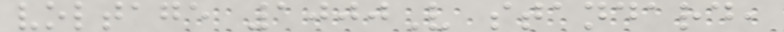voltage 1000V standard,
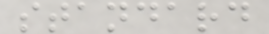standard
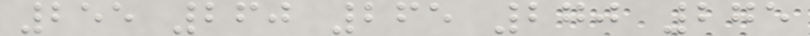255 260 265 270 275
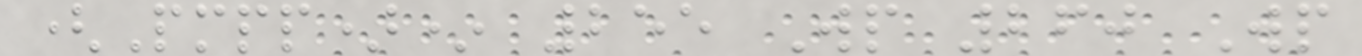(Pmpp)* 255 Wp 260 Wp
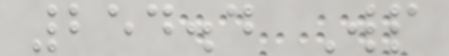254.4 Wp
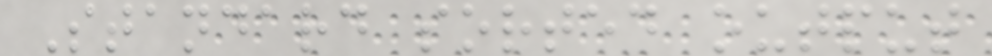Standard sorted output
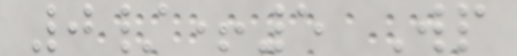0/+5 Wp
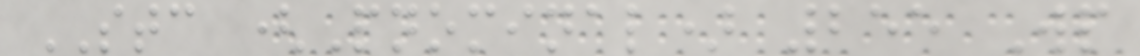STC (Pnominal) 255 Wp
